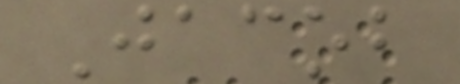Jacob
